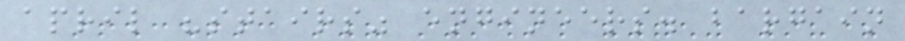april "stairs" engineers. bargain
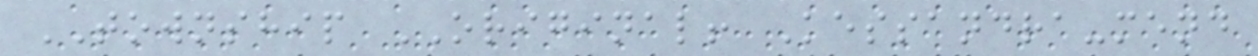TOWNSHIP ORIGINAL! Kessandra-mend
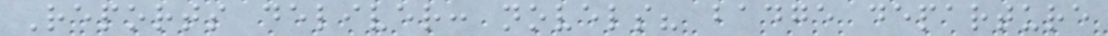Reports deliver: novels? badge departure
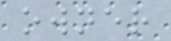owner
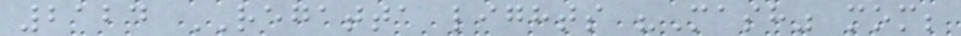2124 REGATTA lights "Mash" mom;
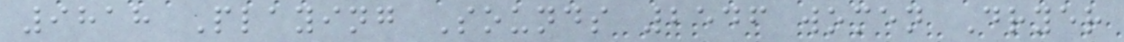9818 Playing Sounds 2546 women Dryer
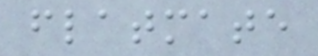flatmate
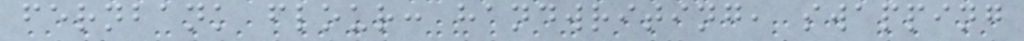fernbank flour: handwriting, swapping
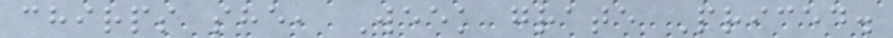chirps she, Week grate Priced.
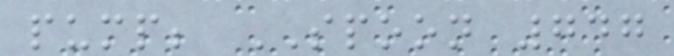pump; SPOON 747
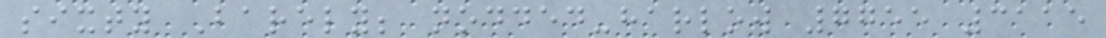sixty Barely; nodded-harlow 7755 3115
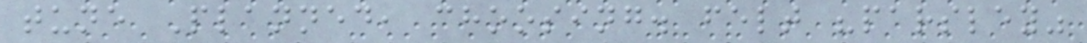tune Planned, choosing. felt "parsley"
